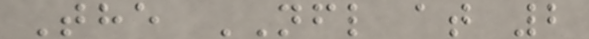The NFL at 2
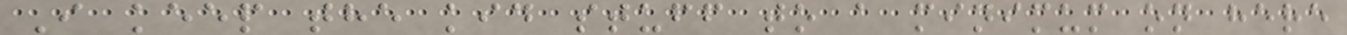I keep the kid stuff to a minimum on here
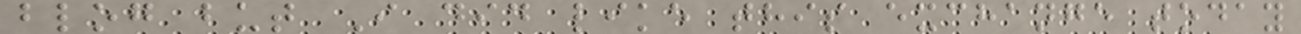blog but I did like this exchange today
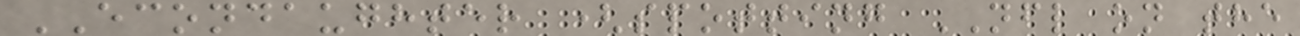ECONDAUGHTER (spotting NFL on the
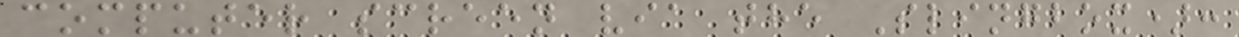computer screen via the Slingbox):
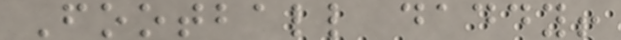Football daddy!
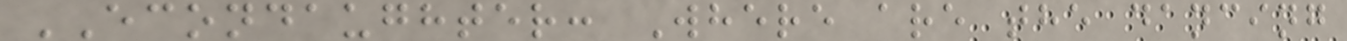ECONDAUGHTER: Where are the dancing
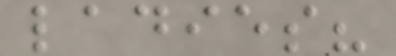ladies?
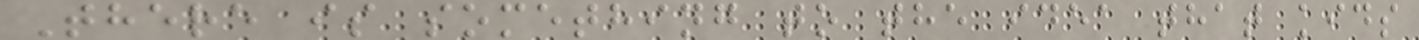There is something to the idea that kids
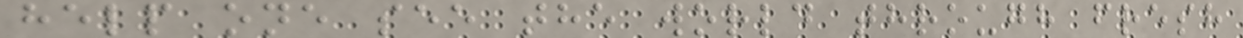help one see the world through fresh
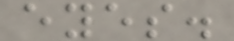eyes.
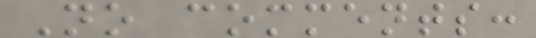No comments:
